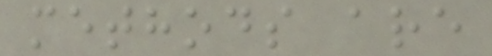methods are
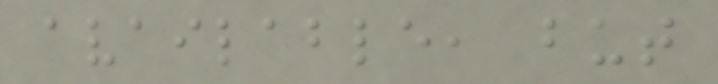available, but
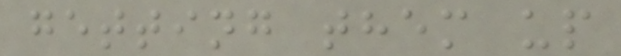getting them up
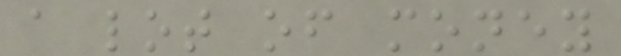a lot of money
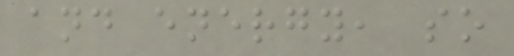and energy, so
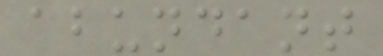abundant
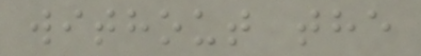without the
